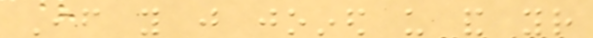If you just joined us and your
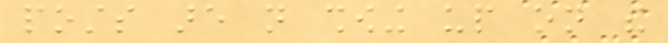posts are not showing up on the
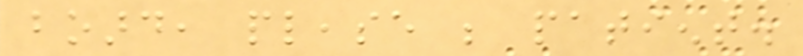board, please be patient.
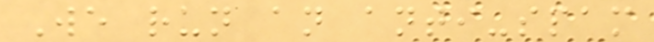We run an anti-spam
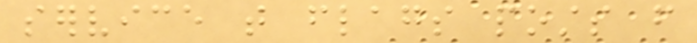service that flags posts from
